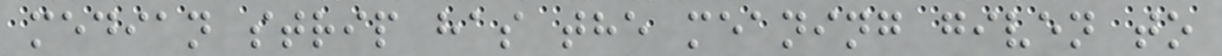median strip has the meaning given to
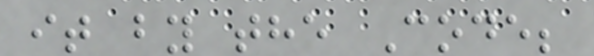it by the Code;
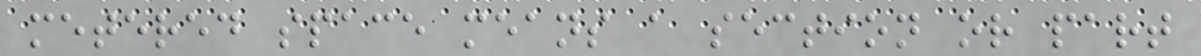metered space means a section or part
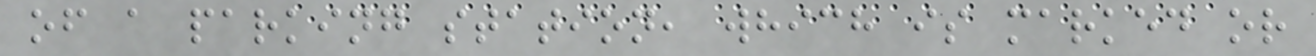of a parking station, which is marked or
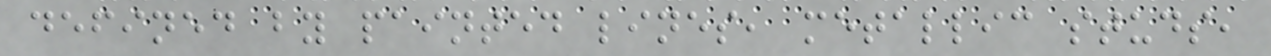defined by painted lines, metallic studs,
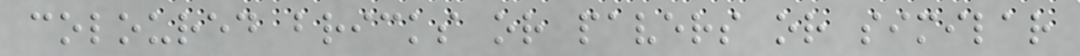coloured bricks or pavers or similar
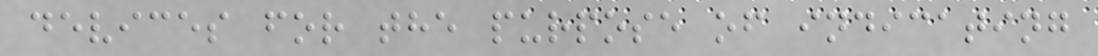devices for the purpose of indicating
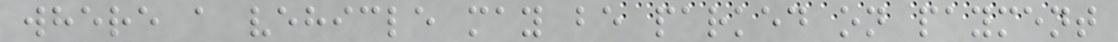where a vehicle may be parked on payment
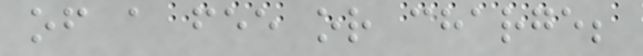of a fee or charge;
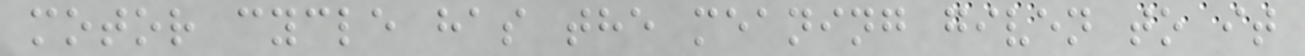motor cycle has the meaning given to it
